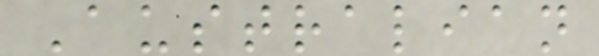Australian
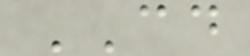CD
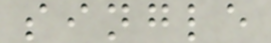single
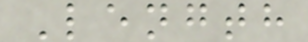Length
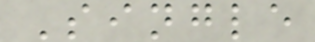Single
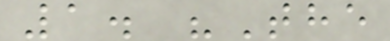1. "The
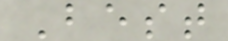Best
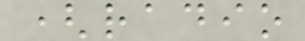(radio
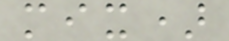mix)
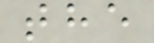the
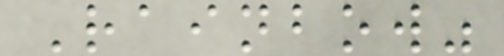Rainbow"
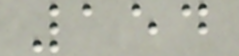154
